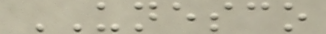UNESCO
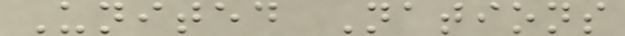United Nations
